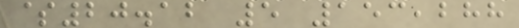$20.12 5 153,288
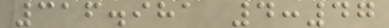316.981 4:47
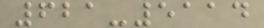621-5114
